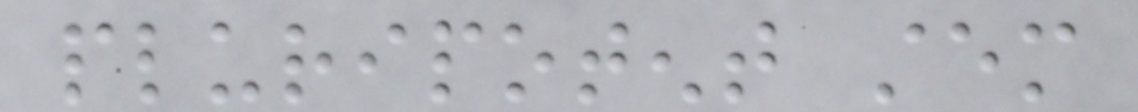pluripotent stem
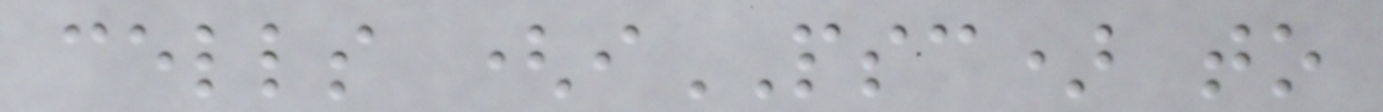cells (iPSC) to
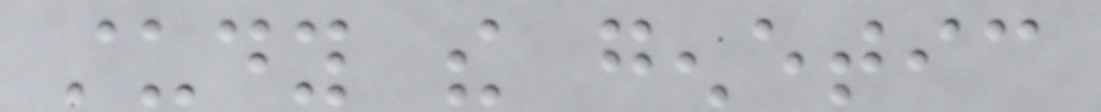study the genetic
